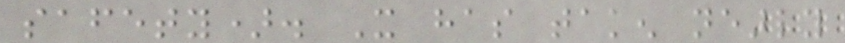safety). It has taken nearly
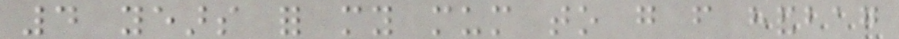4 years for my mum to go from handbag
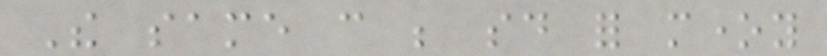The same can be said for money
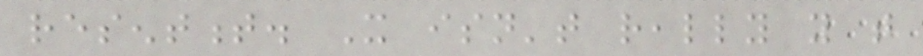resentment. It isn't really you that
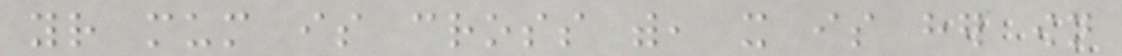your mum is cross with, it is her own
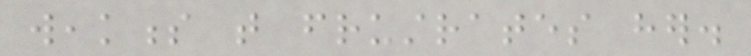weakness that frustrates her.
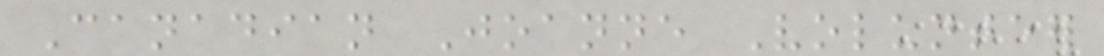Canadian Joanne Volunteer
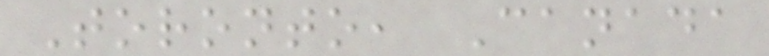Toronto, Canada
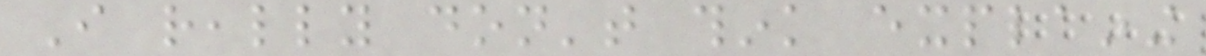I really don't think explaining
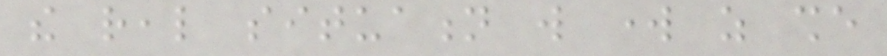the real situation will work as she
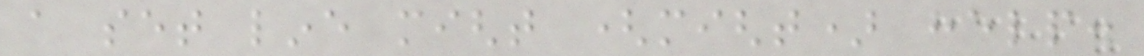a set line might (might) help.
